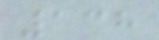138
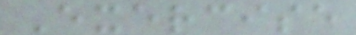Exercise
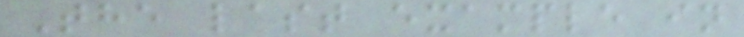The last example in
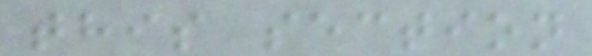this section
